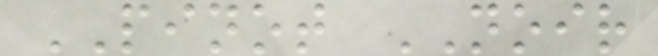PINOT NOIR
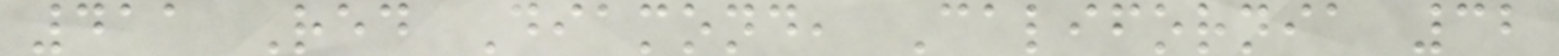411 Red Diamond, California 32
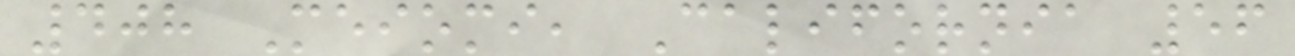408 Meiomi, California 56
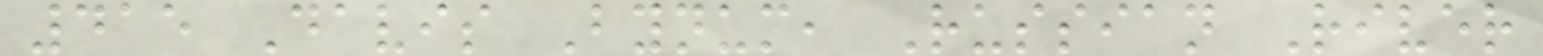415 Davis Bynum, Russian River
